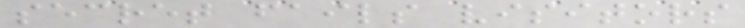secret fails visitors
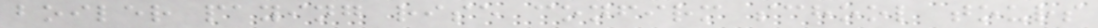boiler paying rise confirm school tours
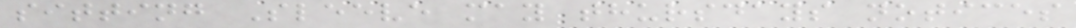sitting Sleeve may thursdays notices
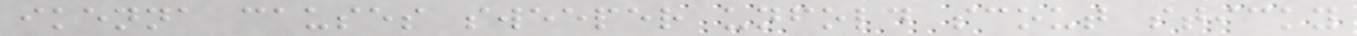ikenna causes sweeper unfold scout sticky
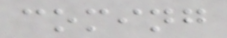coming
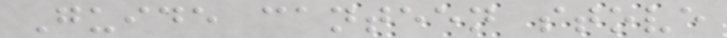Guide canteen stove
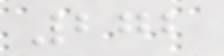272
